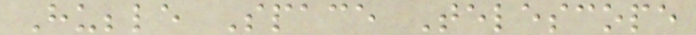Hubble Space Telescope
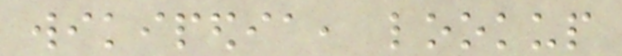wikipedia, lookup
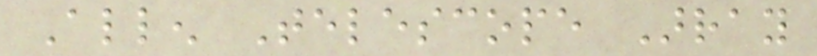Allen Telescope Array
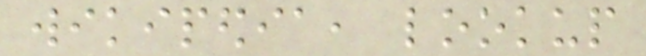wikipedia, lookup
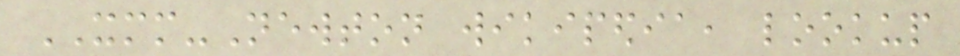XMM-Newton wikipedia, lookup
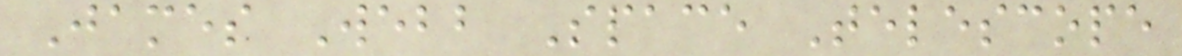James Webb Space Telescope
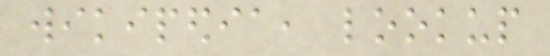wikipedia, lookup
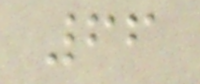66
